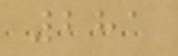281
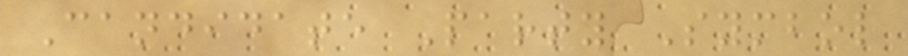Candidate Party Symbol
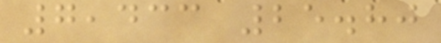7,433 25.80
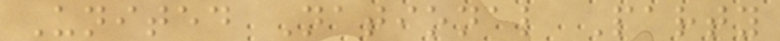United National Party
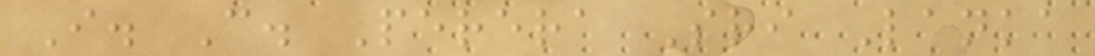I. C. Perera Sri Lanka
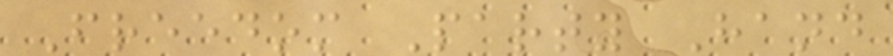Freedom Party Hand
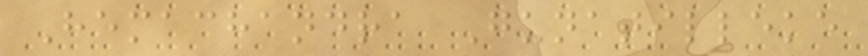Hemachandra Gunatilleke
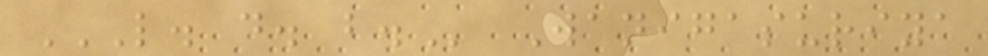L. D. B. Wanigasuriya
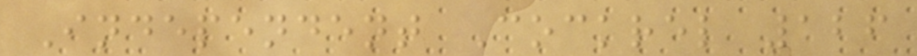Independent Cockrel 126
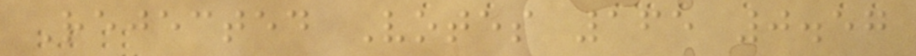Rejected Votes 165 0.57
